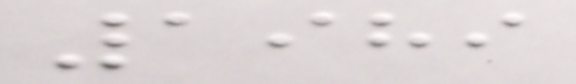1989
